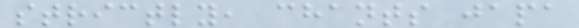strictly, chants japa
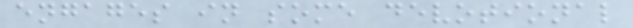engages in some devotional
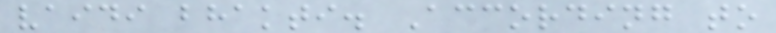vaidi bhakti. According to
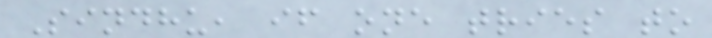Sindhu, if one tries to
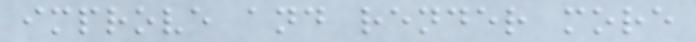improve and render more
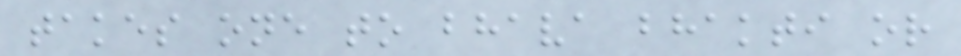takes one to bhava bhakti or
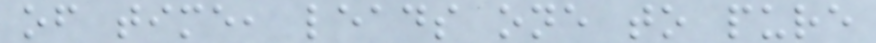of time, leads one to pure
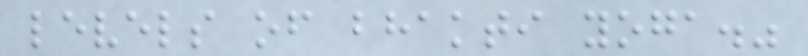levels of bhakti yoga."
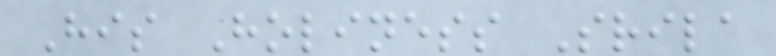His Holiness Srila
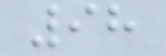98
